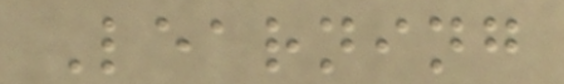Learning
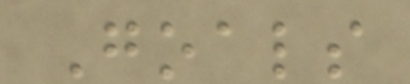Goals
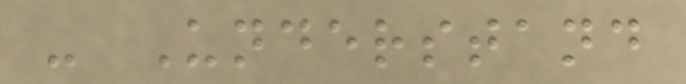- Understand
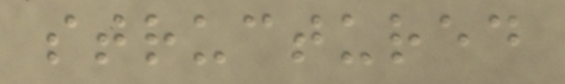structured
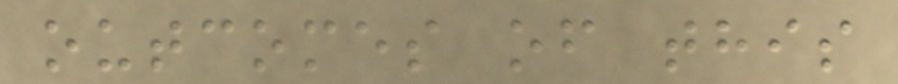outcomes of this
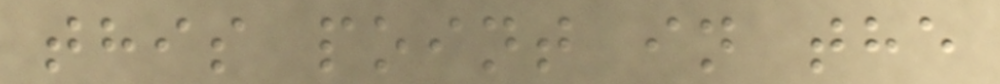this point in the
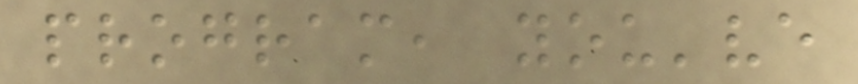program, you've
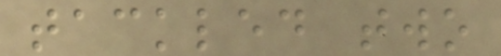tackled two
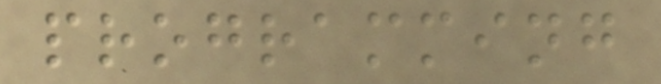programming
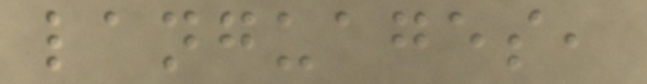languages,
